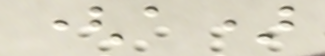(a)
